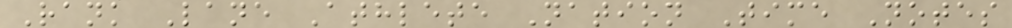Rank Lane Athlete Nation Time Notes
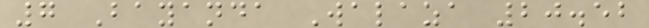7 Bayanda Walaza 20.52
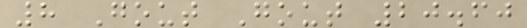8 Gout Gout 20.60
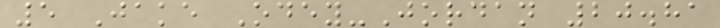5 Jake Odey-Jordan 20.81
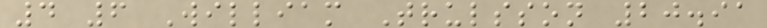4 6 William Trulsson 20.91
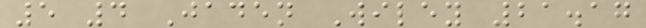5 4 Jaden Wiley 21.17
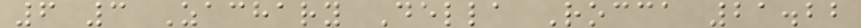6 3 Zachary Della Rocca 21.22
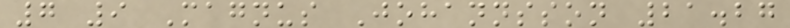7 9 Magnus Johannsson 21.27
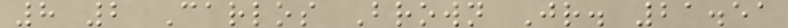8 2 Carlos Brown Jr. 21.51
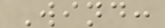Wind:
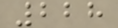228
